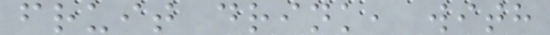fruit drink, with
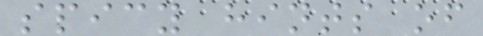spicy hints of
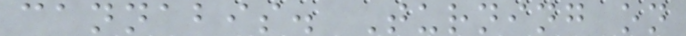cannabis. Turning on
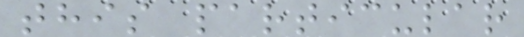this particular
